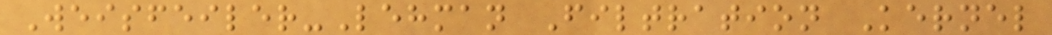Weisfeiler-Lehman Filtration Kernel
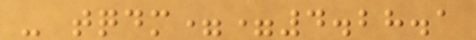- tqdm==4.28.1
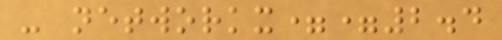- networkx==2.4
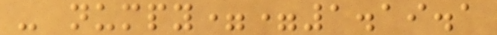- numpy==1.19.1
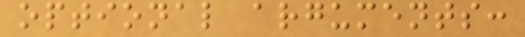optional arguments:
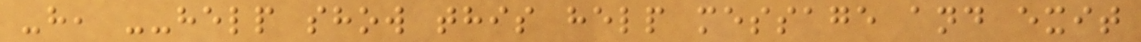-h, --help show this help message and exit
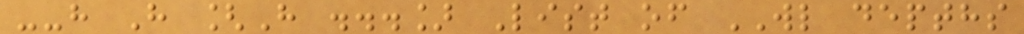--h H [H ...] List of WL depths
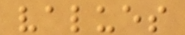values
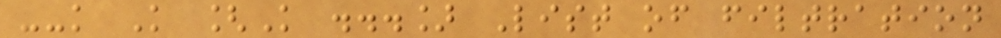--k K [K ...] List of filtration
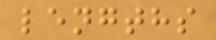lengths
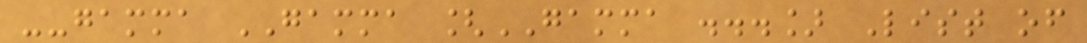--gamma GAMMA [GAMMA ...] List of
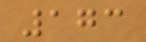173
